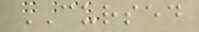CURSED
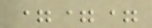===
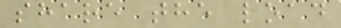share the load
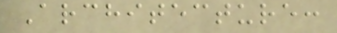Architecture:
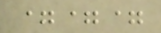===
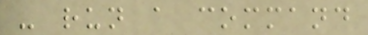- run a command
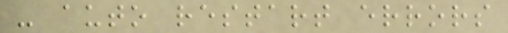- auto restart errors
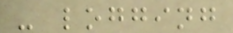- logging
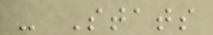- Stats
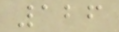126
